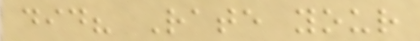did? Rate your
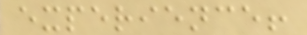experience!
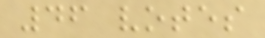46 votes
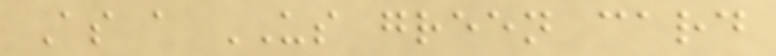As a US green card
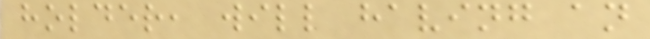holder, will having an
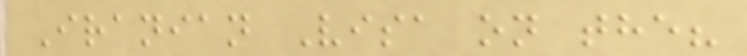Iranian Visa on the?
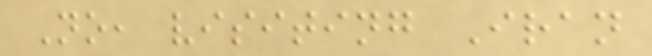No, visiting Iran
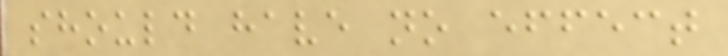should have no effect
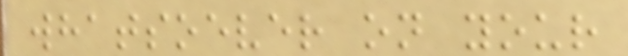whatsoever on your
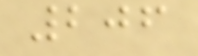206
